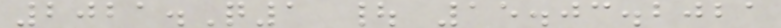2021.Q1 | 15.03.2021
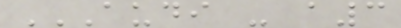AUDI - A3
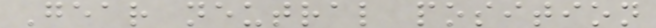Gear neutral position
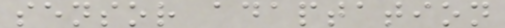sensor adaptation
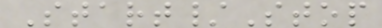Start/Stop
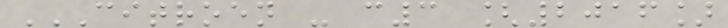CITROEN - C3 [2016]
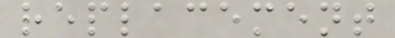replacement
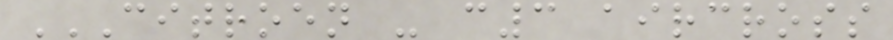CITROEN - C3 AIRCROSS
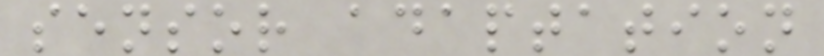sensor adaptation
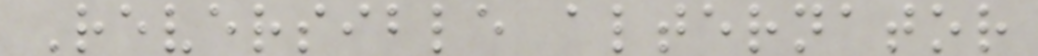Reversible alternator
